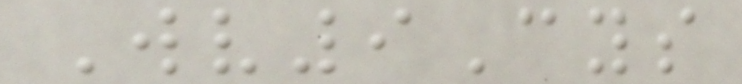Wv9Cys
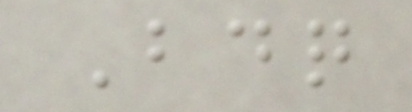Bdq
